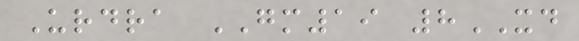Urdra GM19 8XD
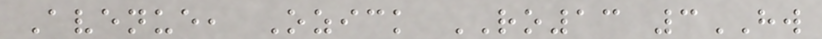Avenue, Ozick RO13 3HW
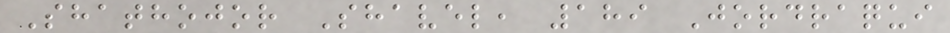Shathojor Shavel, 189 Jordraqui
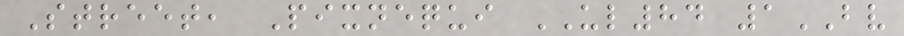Street, Pixnequi UL84 1BV
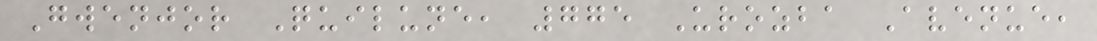Gwenjor Quilune, 775 Urozba Avenue,
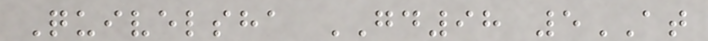Quivelsha GD98 5AT
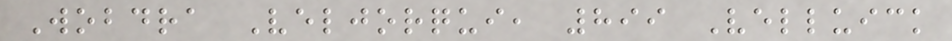Wobdra Veljorqui, 899 Velluick
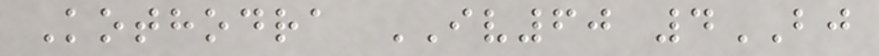Kothodra IV60 4BJ
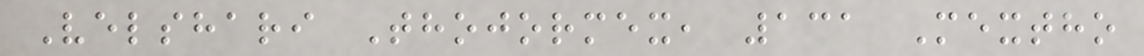Velshari Thojormex, 131 Mextho
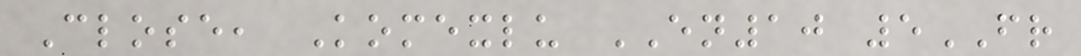Close, Komexlu EN10 5FR
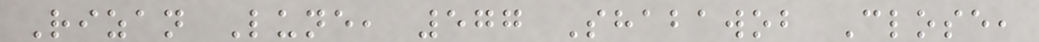Rizan Lune, 577 Shabawob Close,
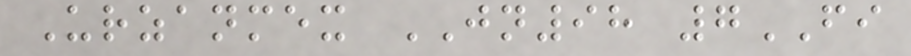Urzanmex JN98 7FI
